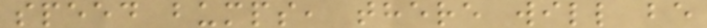speed bumps, there will be
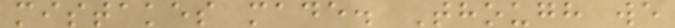mistakes made. Though we
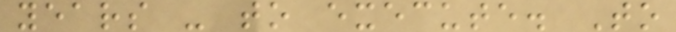years - to execute. To
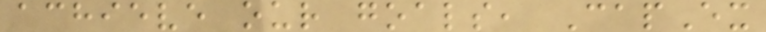achieve our goals, CapEx
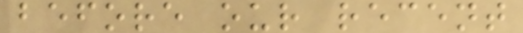before our recent
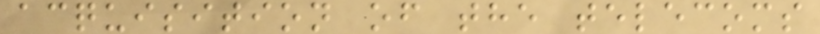acquisition of the telecoms
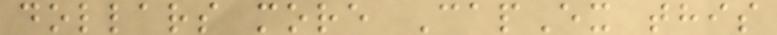dollars more CapEx this
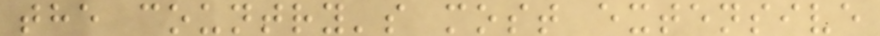the country's most extensive
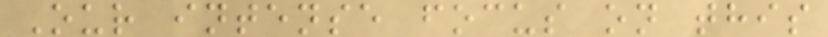Our intense focus on this
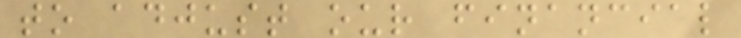to adjust our financial
